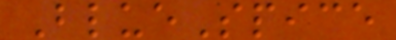BlueSpice
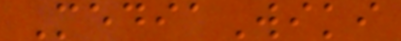MediaWiki
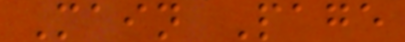Main Page
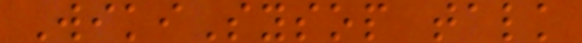WikiSysop talk
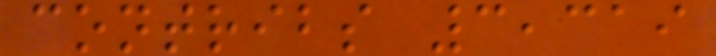contribs 3,319
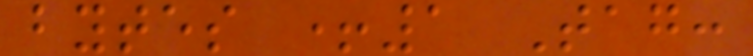bytes +1 Tag:
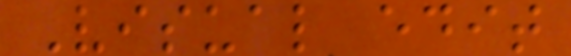Visual edit
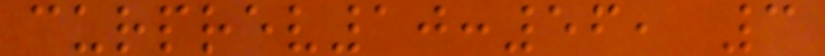curprev10:56, 3
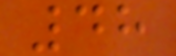48
